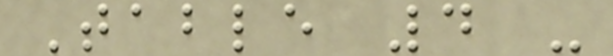Table 4 -
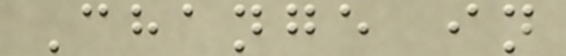Change in
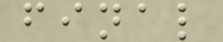final
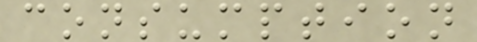consumption
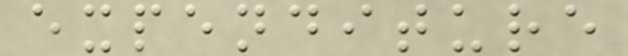expenditure
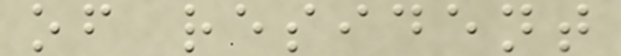of resident
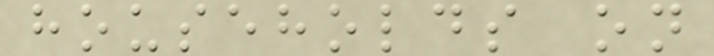households on
